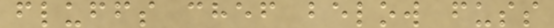fluffs chef below fuss
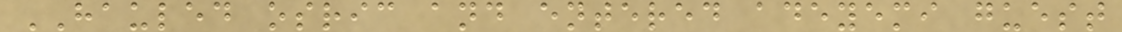HAULED osric and entered adeyemi guest
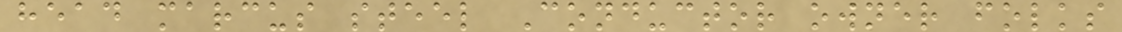head marcus steel Conductor owner folks
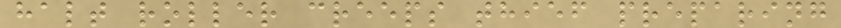halt roller creeps thief preparing
